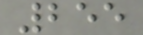255
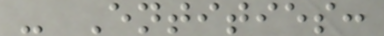- Entities:
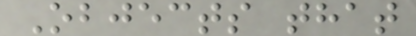Objects that
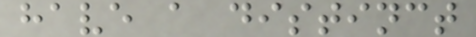have a distinct
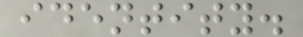identity.
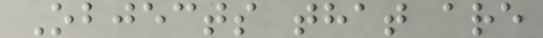Objects that are
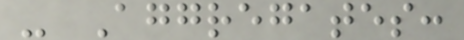- Aggregates:
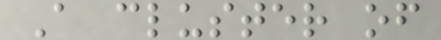A cluster of
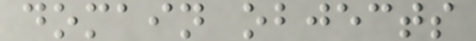domain objects
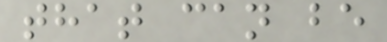that can be
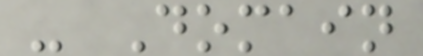- Domain
